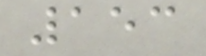153
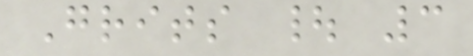Grits | 3
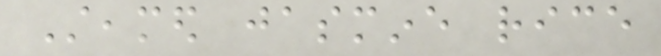Steamed jasmine rice
